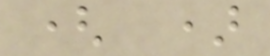( )
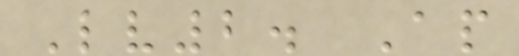Lv2. Ap
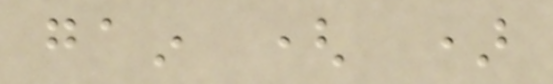gain ( )
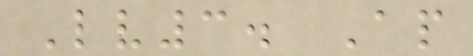Lv3. Ap
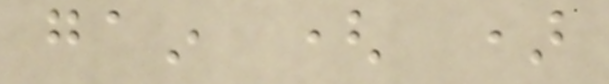gain ( )
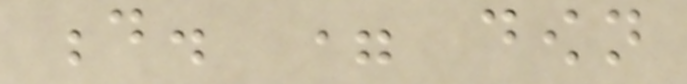d. = down
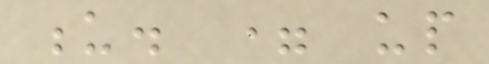u. = up
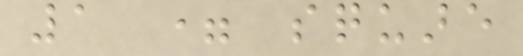1 = square
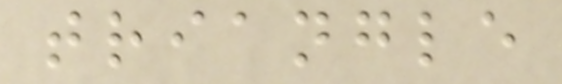triangle
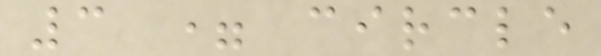3 = circle
